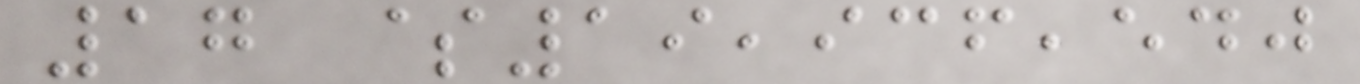17 $19,936,540
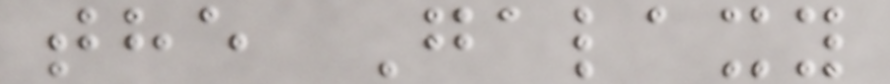the Galaxy
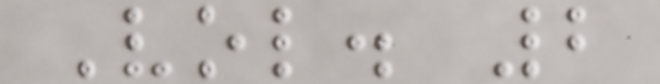Vol. 2
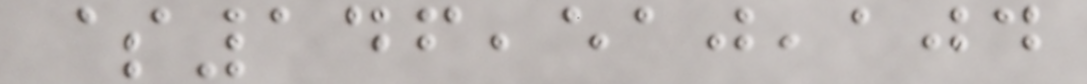$146,510,104
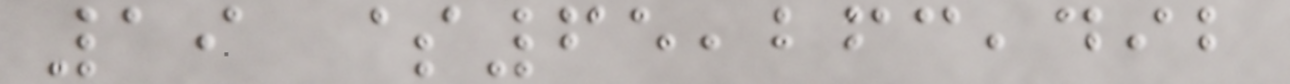19 $65,263,492
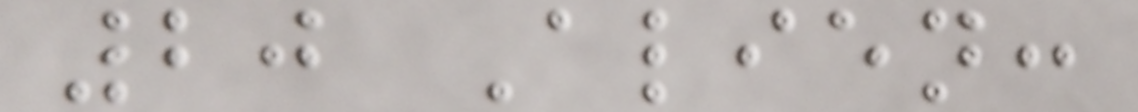20 Alien:
